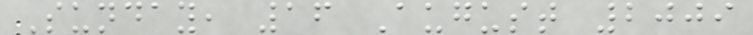Sunday, 16 August 2009
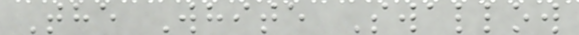The White Swallow
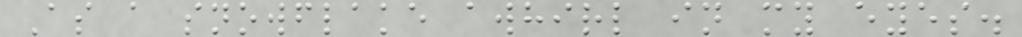As a snowflake awhirl in my eyes.
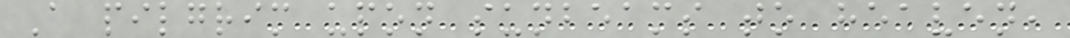A pilgrim upon sunbeams to heaven,
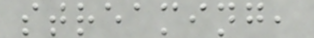streaming,
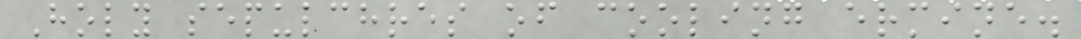Holy sepulchres of cooling ermine.
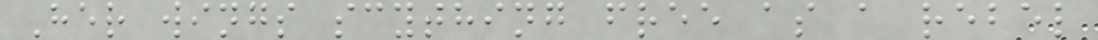Her wings scything free as a rebel
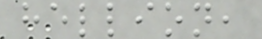hellion,
